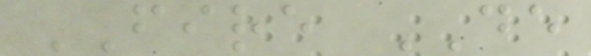FIRE DE
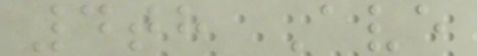4th Ave
